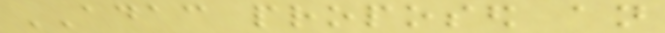ADAC proposed an
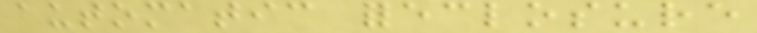automatic foreclosure
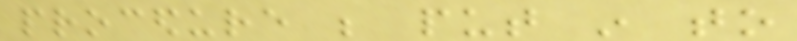procedure be put in to
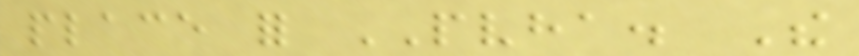place for PVHA. The
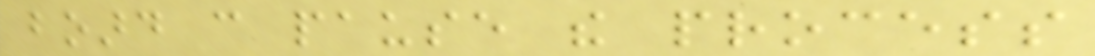board can pause the process
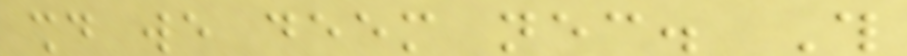should we deem necessary. This
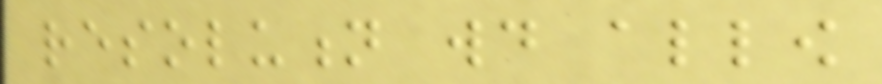resolution would allow
